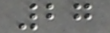27
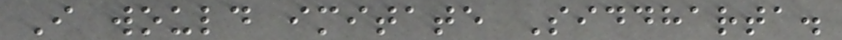I would imitate Siddharta.
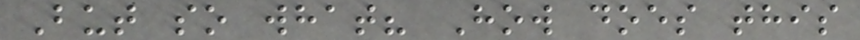But so what? How does this
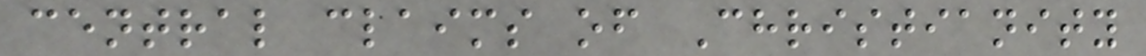central claims of Christianity
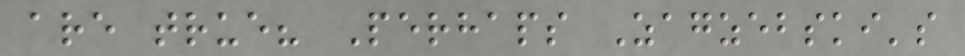are true? Perhaps Zagzebski's
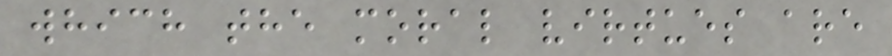which the moral virtues are
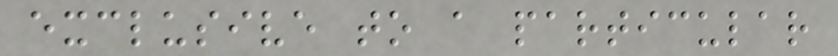exclusive to a particular
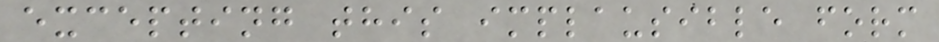excepting this implausible form
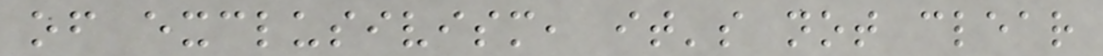of exclusivism, it's not clear
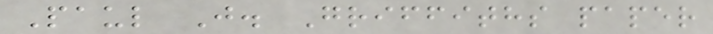Paul J. Griffiths paper
